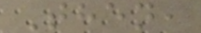Then,
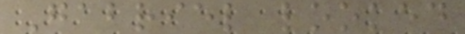Gabriel looked
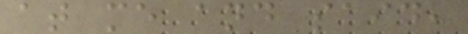at me and said,
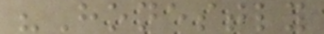"Honestly
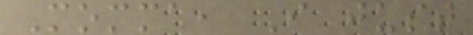Momma, I just
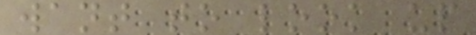want to look up
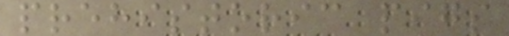prehistoric pigs
